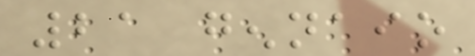21 gennaio
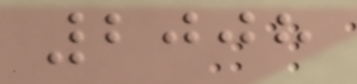2008
